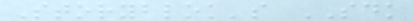Storyblok's SDK
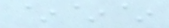~~~
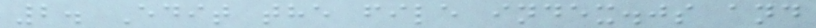2. Edit the file index.js and
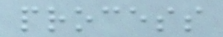process
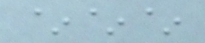~~~
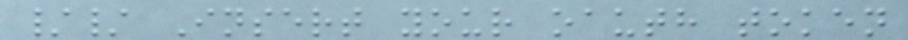// Insert your oauth token
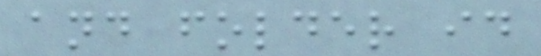and folder id
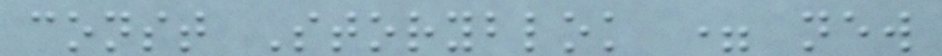const Storyblok = new
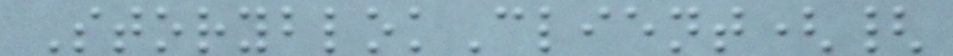StoryblokClient({
